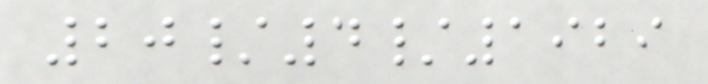20/4/1929
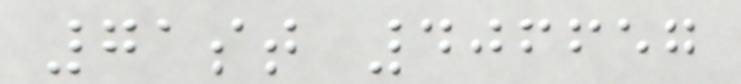71st 406657
